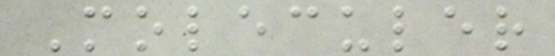Moleculer
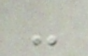-
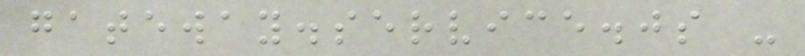gateway.service.js -
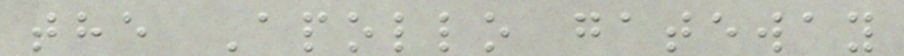the Apollo gateway
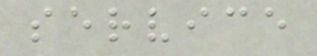service
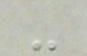-
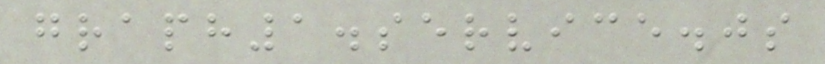graph1.service.js
